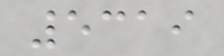5319
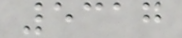5317
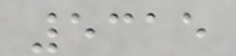5315
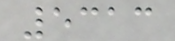5313
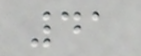41
